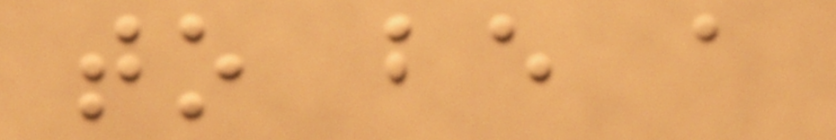to be a
